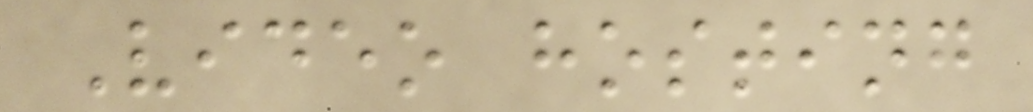Video hosting
